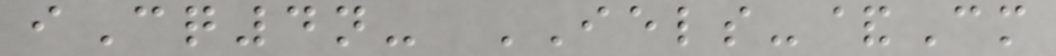iCq4n- IELS-&Cm
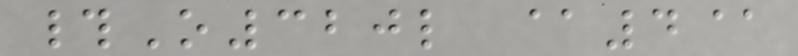#O320l @4@
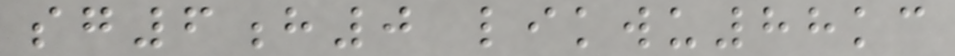sg6h0 likwu88kc
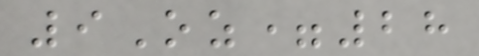9Oz=28
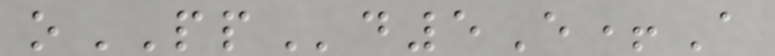oPPd5E+A
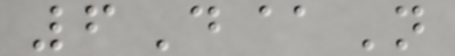6D@N
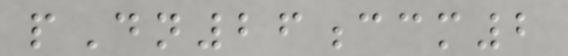pDn26ccm2
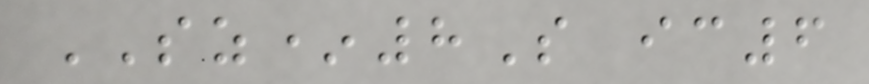SZ*8S ic6
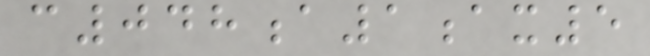c048a1ax5
